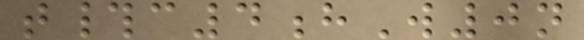t#c4hW0n
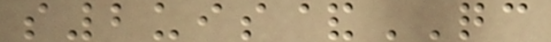s2uis&QC
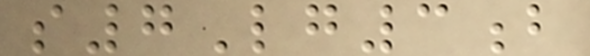s7Lg3b
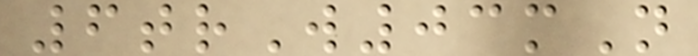6trW03mN
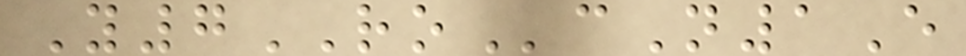Y7ROcN1E
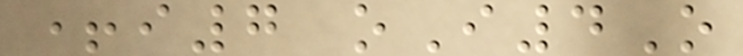+i7 oI4O
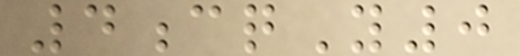4cqY0
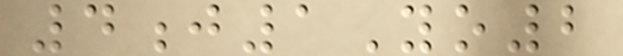4j1Yo2
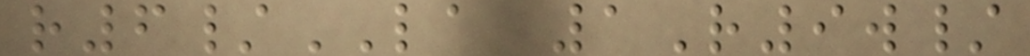r6/LA 1R9w/
